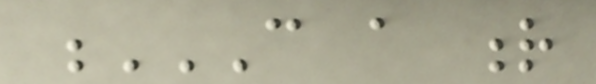C A R
